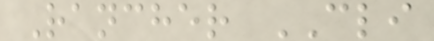Rancher CLI
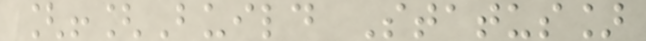[![Build Status]
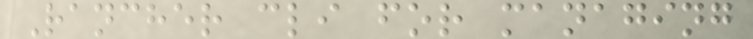Rancher cli for managing
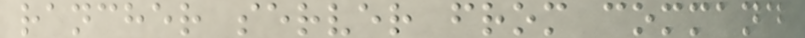rancher server from command
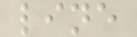line
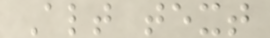Alt text
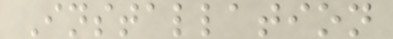Installation
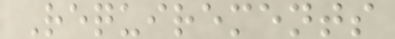Requirements
